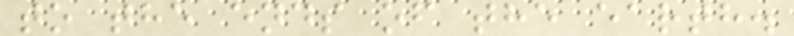to the ends of the earth.
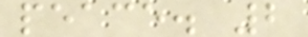peace. 2
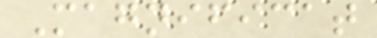Magnificat
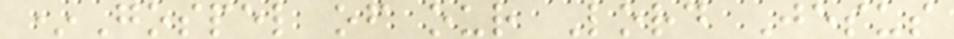*Gospel of our Lord Jesus
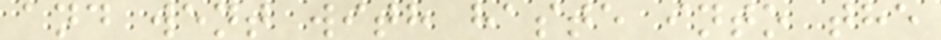and went with haste into the
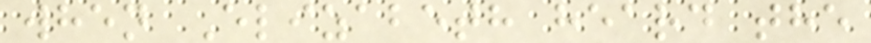when Elizabeth heard the
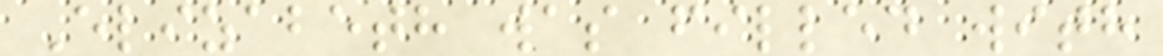Elizabeth was filled with
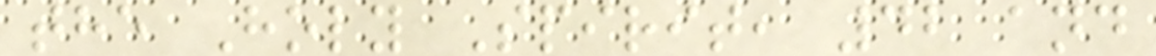the Holy Spirit, 42 and
